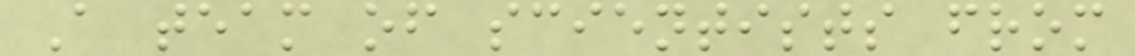A team of scientists from
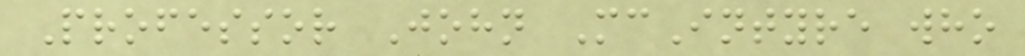Professor John McIntyre who
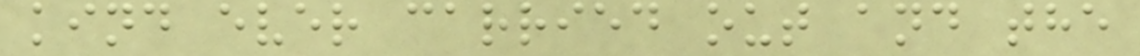kind ever carried out and the
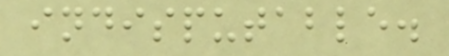indisputable.
